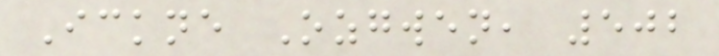Ickne Ozgwen, 502
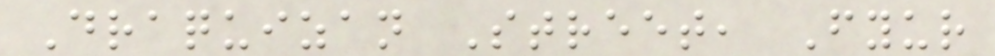Draquizan Street, Fyur
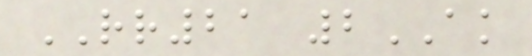RR21 2AK
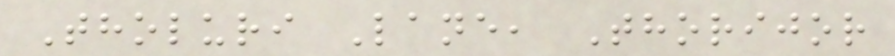Tholuri Lane, Thorijor
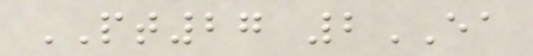PT27 2EA
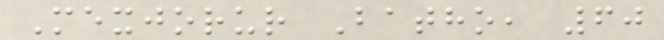Mexjorur Batho, 60
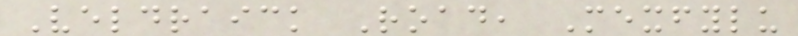Veldraick Road, Mexfylu
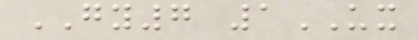GY7 1UX
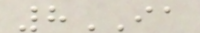8IA
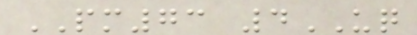PM73 4UQ
